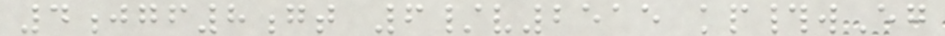4jgf8gt 6/v2515 kp#wEg
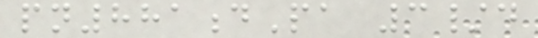pn881dPa 3/d
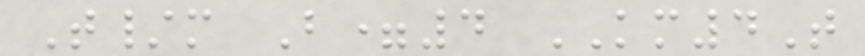T/m B=4 KM4T
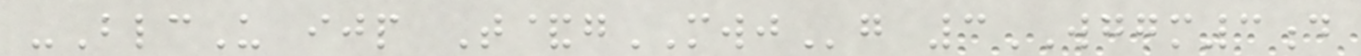-BlcU ijp T&gMWJg 3WGGM3d
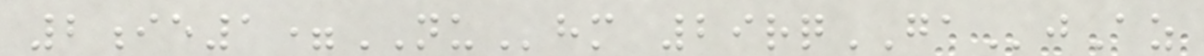2ie1=NUhm 29rqGAjAz
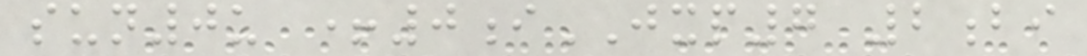sun0u +0iJXP7 2bi
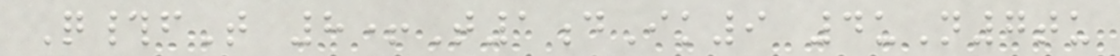Q#fT 8+T1dIk9 4uN7tu
